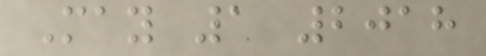May 1 2018
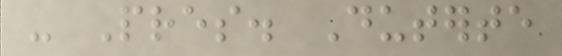- Pres. Duterte
